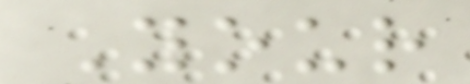Your
